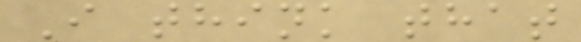I think that
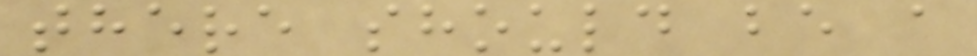there should be a
